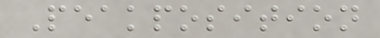Peakposition
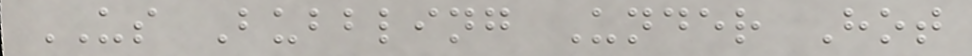US Bubbling Under Hot
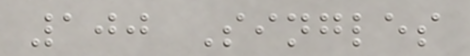100 Singles
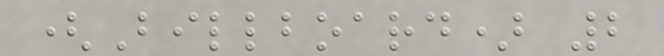(Billboard) 2
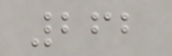262
